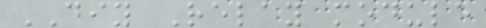DIY Relay module
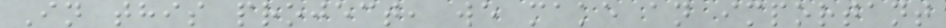In this project, we make an important
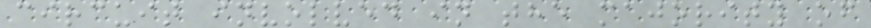circuit involved in the majority of
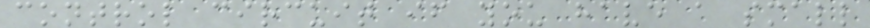control circuit if you have a small
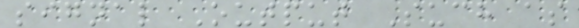signal Output Such as
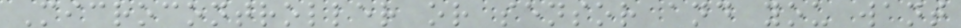Microcontroller or sensor and you want
